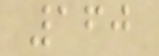160
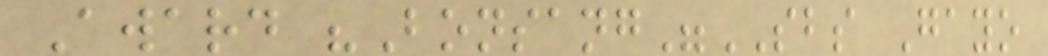Award "Bonsang"SBS Gayo
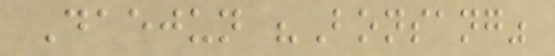Daejun "Bonsang"
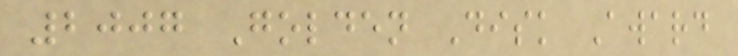2007 Golden Disk Award
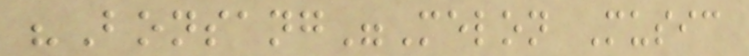"Bonsang"Melon Music
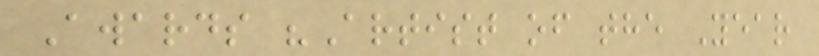Awards "Artist of the Year
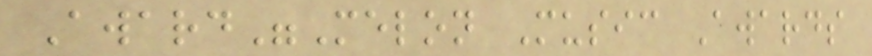Award"Melon Music Awards
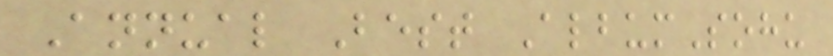Annual Best AlbumSohu
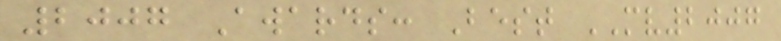2007 Awards: Best MV2007
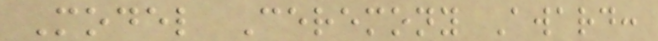Model Ceremony Award:
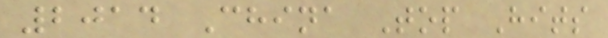2014 China Top Hits
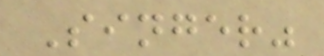Singer"
